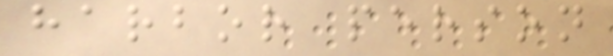harbor person
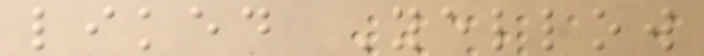liked Yellow
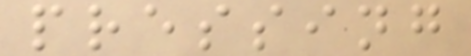pressing
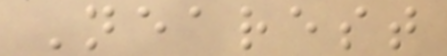Nearest
